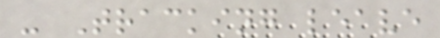- Tracking leave
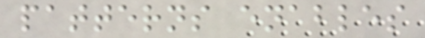patterns enables
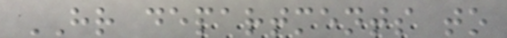HR departments to
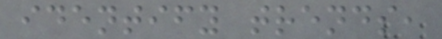identify trends,
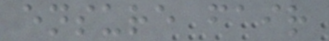ensure fair
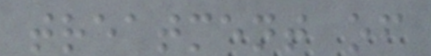treatment of
